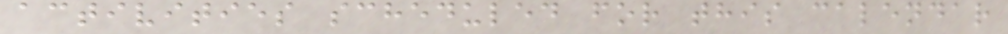activities scheduled for this calendar
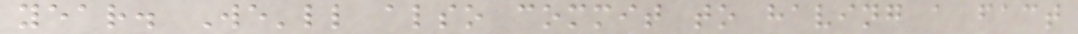year. We'll also commit to having a fact
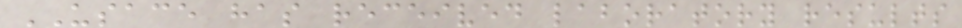USACE has received laboratory results
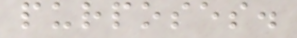purposes.
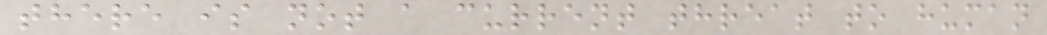there is not a current threat to human
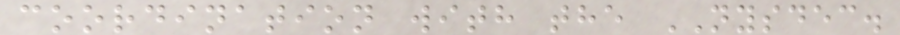coordination with the NYSDEC.
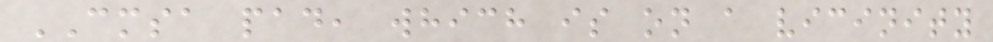CMSA pad, which is on a vicinity
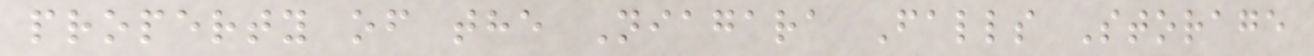property of the Niagara Falls Storage
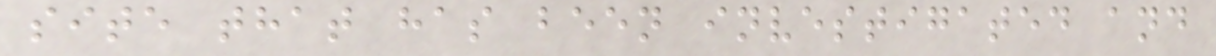site that has been investigated and
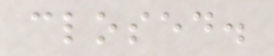closed.
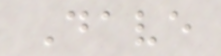Dave
